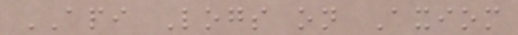API Logs on Axiom
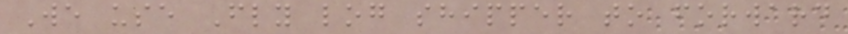We use Fly log shipper to forward
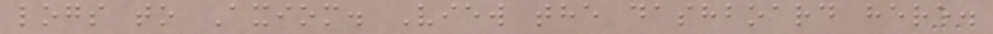logs to Axiom. View the dashboard here.
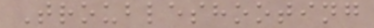Troubleshooting
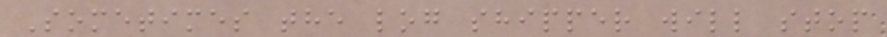Sometimes the log shipper will stop
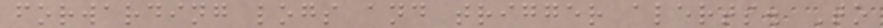forwarding logs and trigger alerts. To
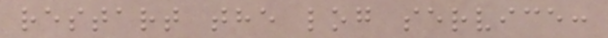restart the log service:
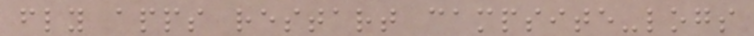fly apps restart campsite-logs
